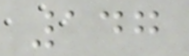147
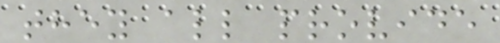they all provide
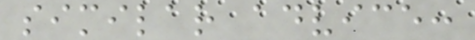similar advice:
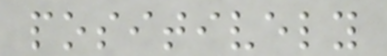positively
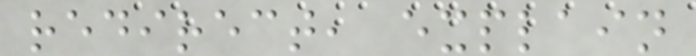redirect, explain
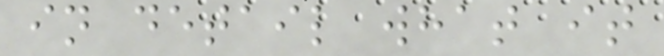in detail what it
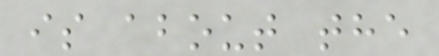is about the
